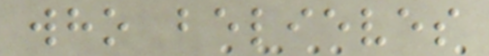who believes
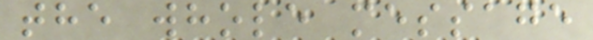the whole message
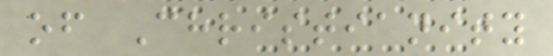of Christianity
